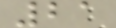21
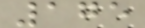175
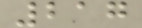217
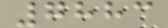7883
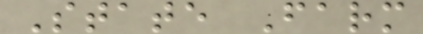State Farm
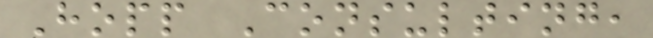Hopp Consulting,
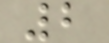2
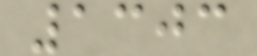1303
